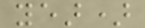year)
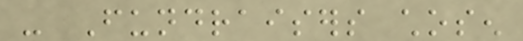- Fundraisers chosen
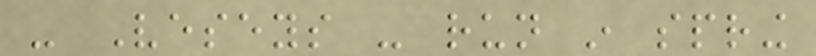- Veseys - run in spring
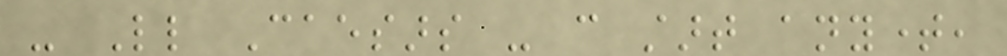- Little Caesars - can start anytime,
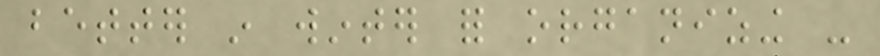better in winter for organizing -
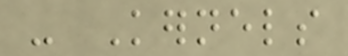- Kernels
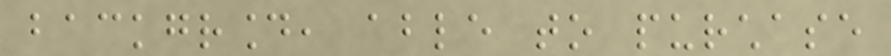background, able to purchase
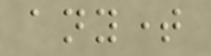anytime
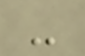-
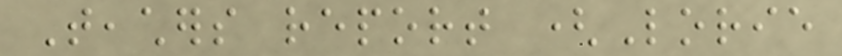Teachers report (Lorie
